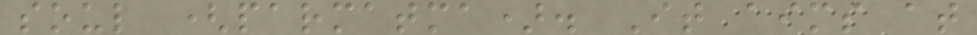soul (parmatma). It aims at
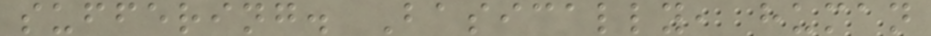suffering. Basically, human
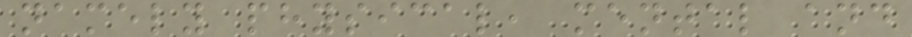namely physical, mental and
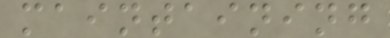maintaining
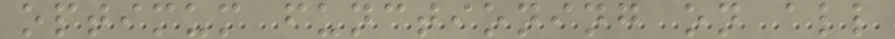optimum functioning on all
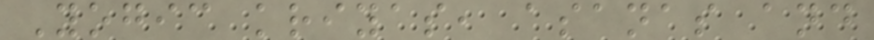Yogic kriyas, asanas and
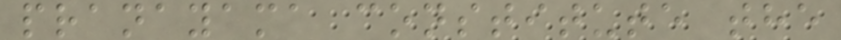pranayama constitute the
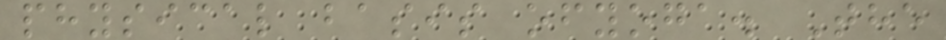physical basis ofyoga. The
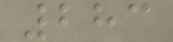283
